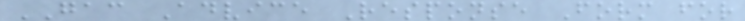GAC Advice Response Form for
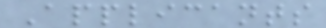Applicants
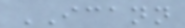ICANN
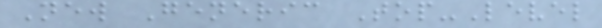New Generic Top-Level
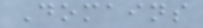Domains
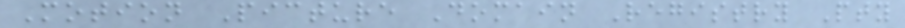Motion Picture Domain Registry Pty
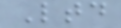Ltd
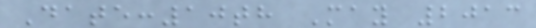Date:10th May 2013
